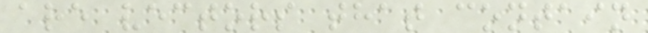are vectors that contain
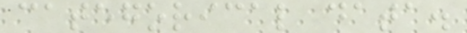categorical data.
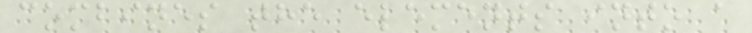combines the elements into a
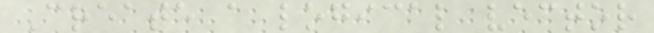Create a logical vector
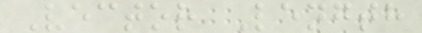Vector Length
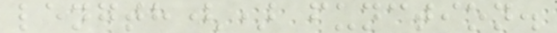length() function.
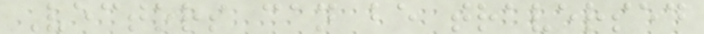Vectors can be traversed
